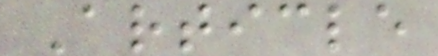Article
